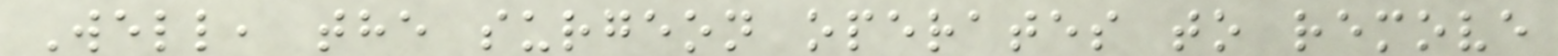Well, the surgeon operates to remove
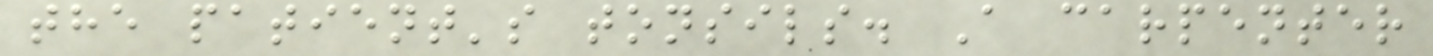the patient's tonsils. A carpenter
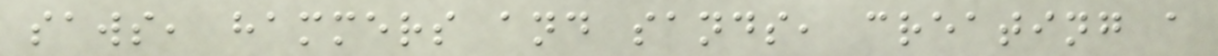saws, hammers and sands, creating a
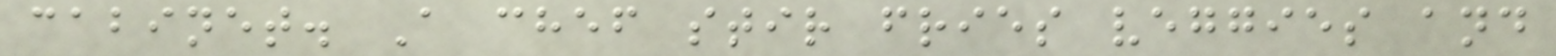cabinet. A chef stir fries veggies and
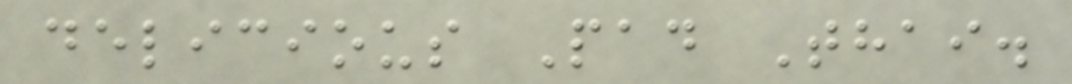delicious Pad Thai.
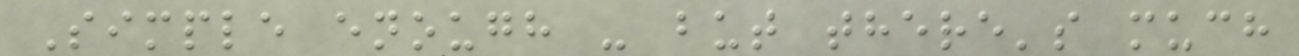Simple enough - but there's much
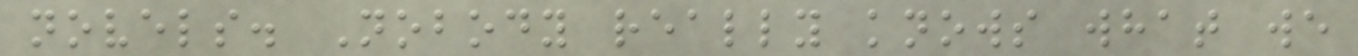novels. Nobody really knows what we
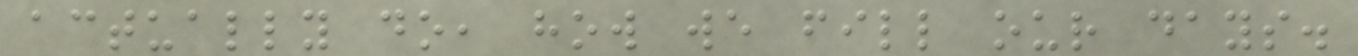actually do, how we fill our days.
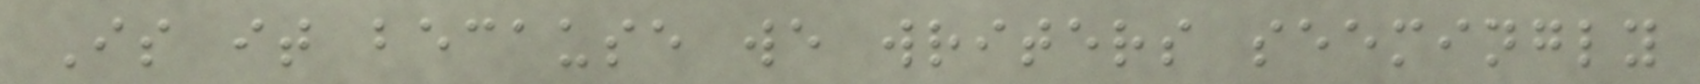Is it because we writers seemingly
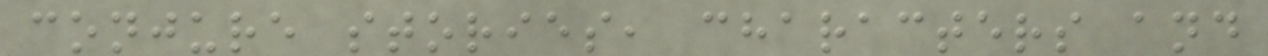conjure stories, characters and
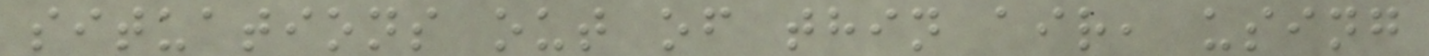situations out of thin air, using
